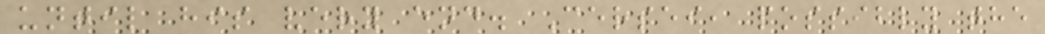until his very end. Cersei, possibly the
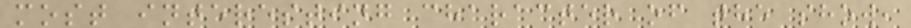most interesting character of the show,
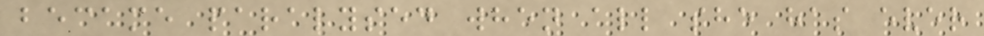became paralysed when all she has ever
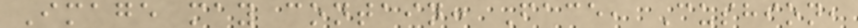Image may contain: Face, Cushion,
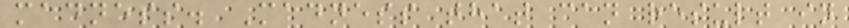madness. Madness that can result in
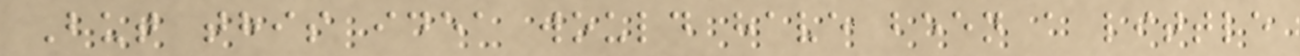But this idea would have been a little
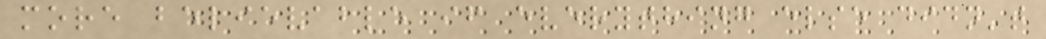more believable if everything else didn't
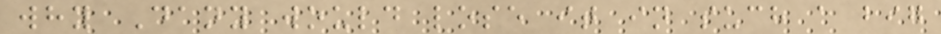why Dany would lose it in such a big
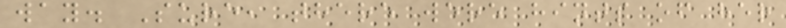way. Sure, there were hints of her
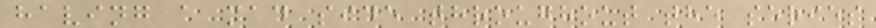having a mad side throughout the series
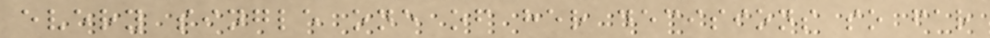every single one of her decisions so far
